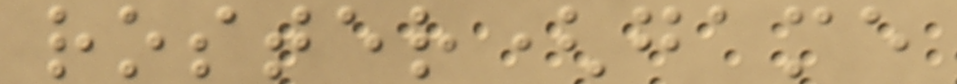roster(game
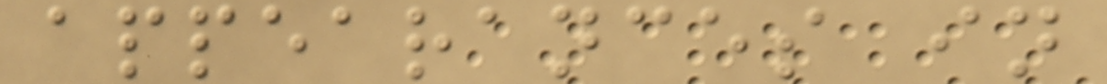appearances in
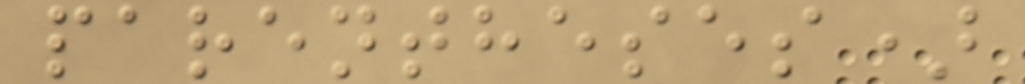parentheses)
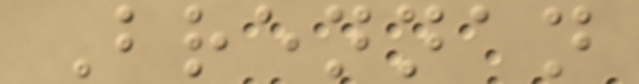Brennan
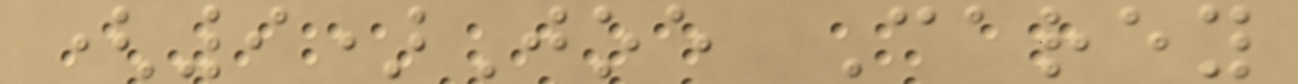(9)Joe Carey
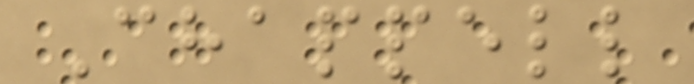Chappell
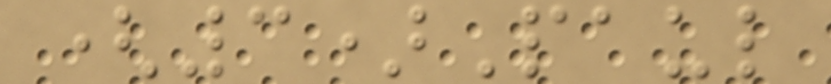(3)Paul
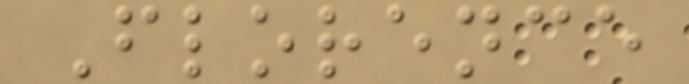Florence
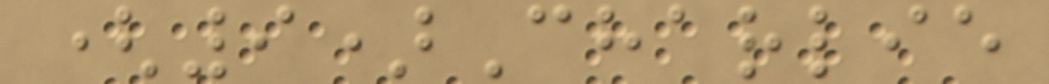(9)Charlie
